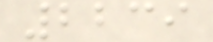2239
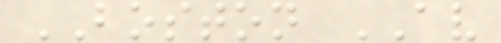BOSTON AV
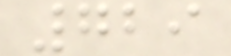729
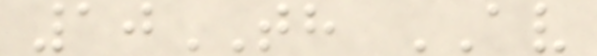10TH AV
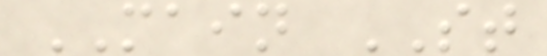MAIN ST
